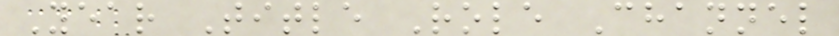Year Title Role Channel
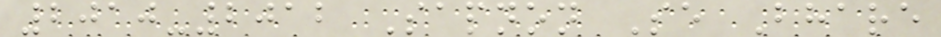2010-2012 Sapnon Se Bhare
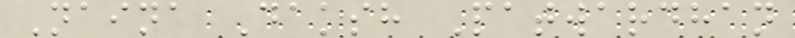Naina Daksh Patwardhan
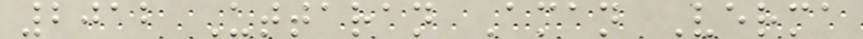2012 Uttaran Aman Verma
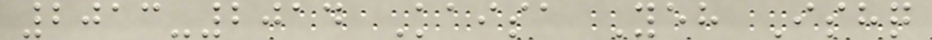2013-2014 Kaisa Yeh Ishq
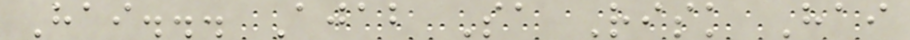Hai... Ajab Sa Risk Hai
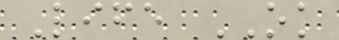Life OK
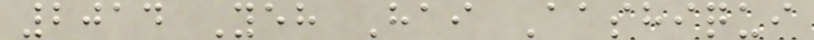2014 Yeh Hai Aashiqui
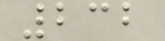232
